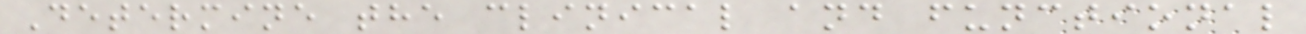Determine the clinical and functional
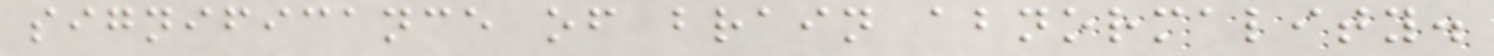significance of brain abnormality.
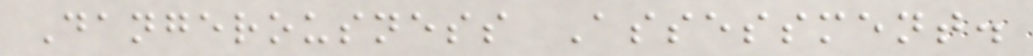Dangerousness Assessment.
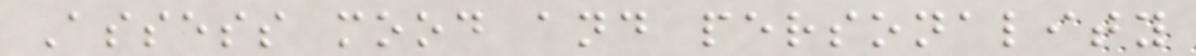Assess mood and personality
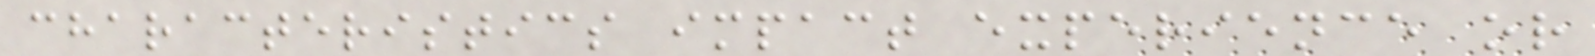characteristics impact experience or
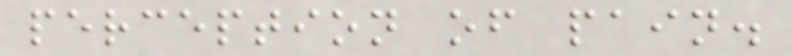perception of pain.
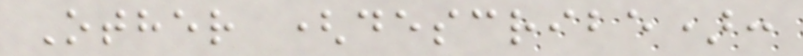Other (describe):
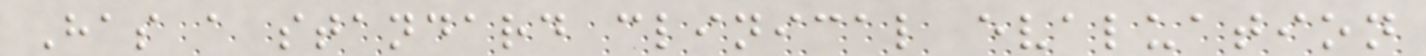Has a standard clinical evaluation
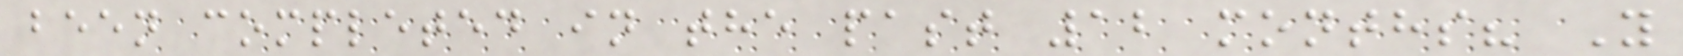been completed in the past 12 months? Y
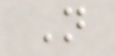N
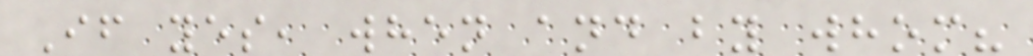If yes, when and by whom?
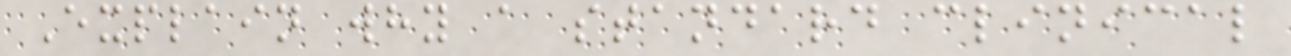Explain why a standard clinical
